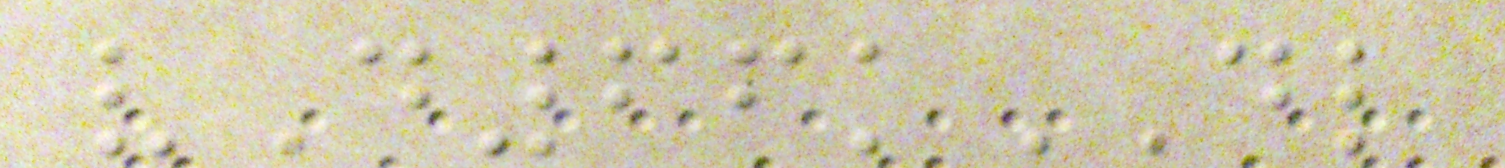vD66kDL
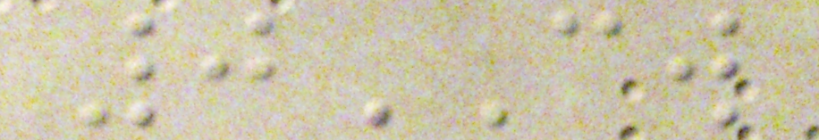0CW
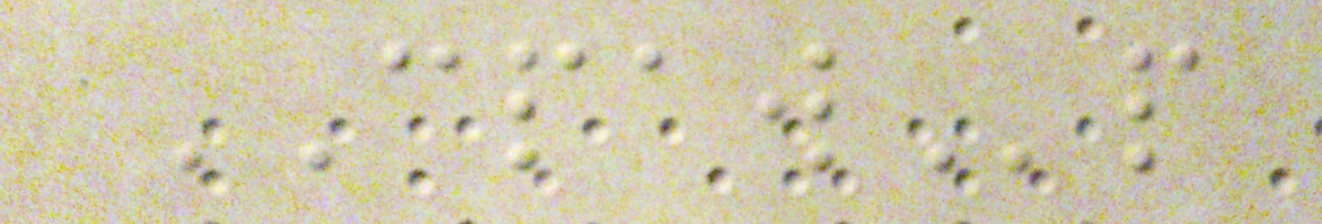CPAWp
